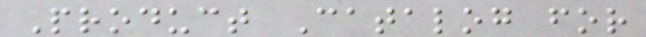Product Catalog for
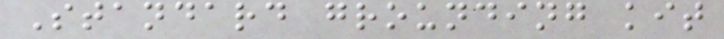Standard grounding kit
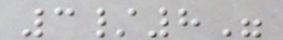3/8"
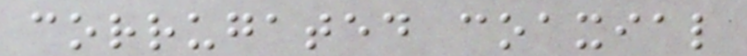corrugated coaxial
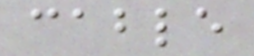cable
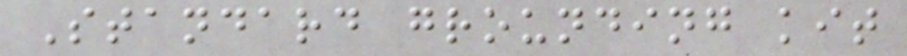Standard grounding kit
